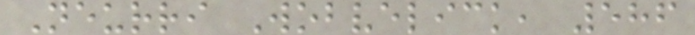Neurri Wobvelick, 586
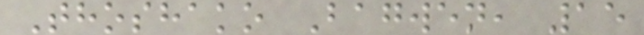Thoshako Bagwen, 15
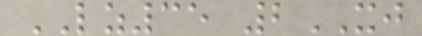LZ35 2XJ
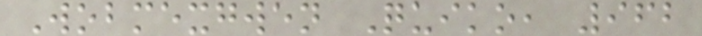Wobmexgwen Quiko, 962
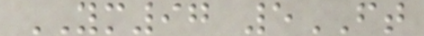YM97 5FT
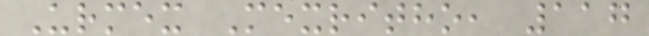Urmex Mexritho, 117
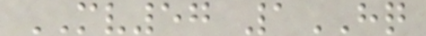MV57 1HQ
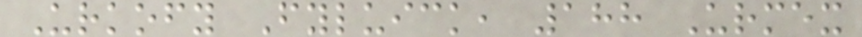Urkofy Fyluick, 188 Urmex
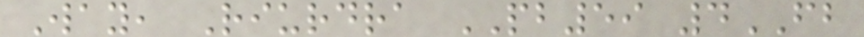Way, Riurdra PB59 4FB
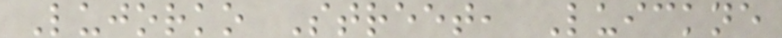Lujorko Street, Luickne
